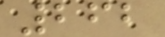262
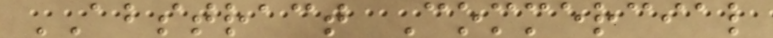ABSTRACT Commercial
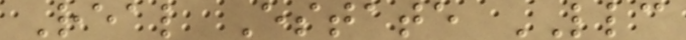Real Estate LLC
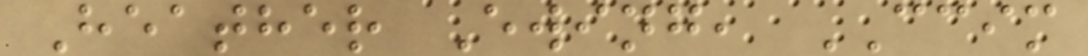Heather Ewing, CCIM
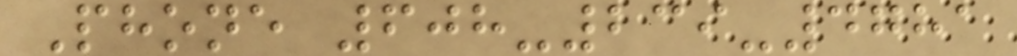Phone 608-239-4781
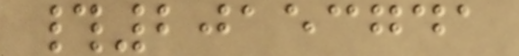#20153741
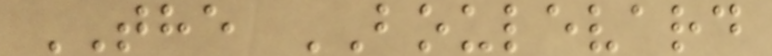THE BOULEVARD
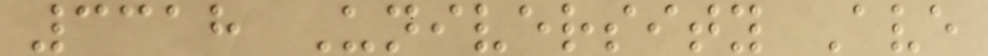3318 University Ave
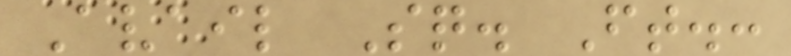Avail Sq. Ft.:
